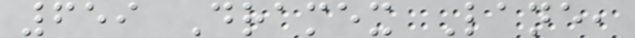659 Dramex Lane,
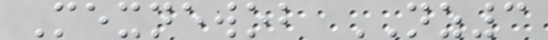Mexnewob NZ3
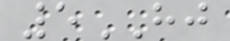5HJ
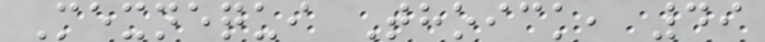Mexnequi Thoick, 49
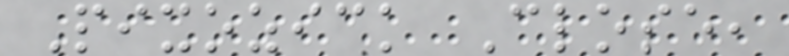Pixozick Close,
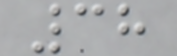38
